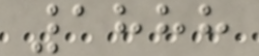1888
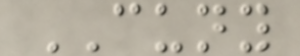CUNY
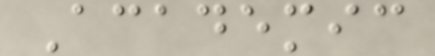Academic
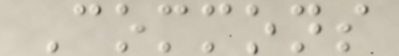Commons
